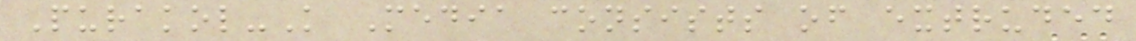Purakol-K Media consists of extruded
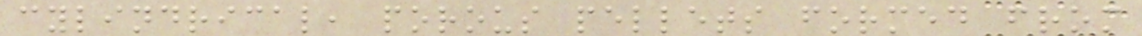cylindrical, porous pellets formed from
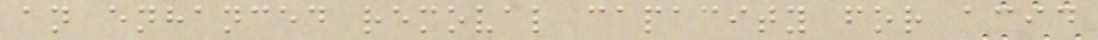an enhanced removal capacity for acid
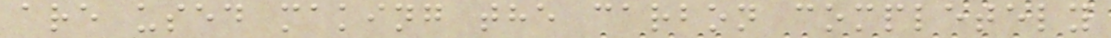are used making the carbon completely
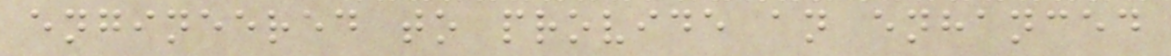engineered to provide an enhanced
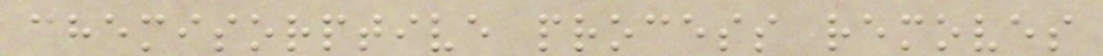chemisorptive process removes
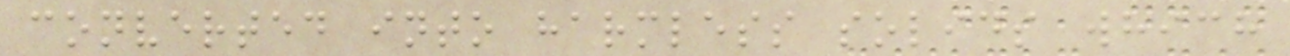converted into harmless solids which
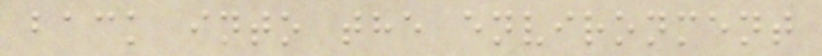back into the environment
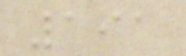191
